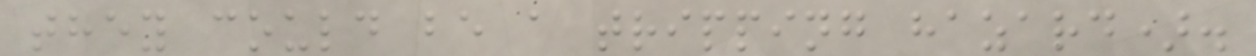they could be a tripping hazard).
